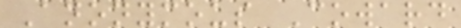Anonymous Coward
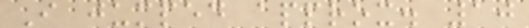I jumped approx. 10
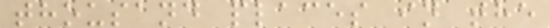thousand places in the
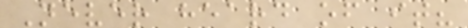Never heard of it?
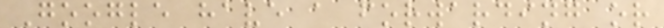Google have a forwarding or
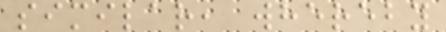similar, whereby
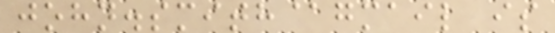john.smith@gmail is
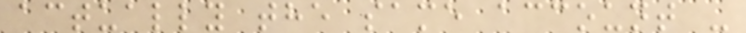actually the same account -
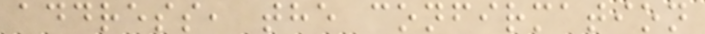address, the confirmation
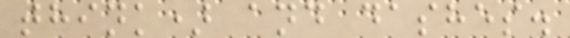think) and dashes.
